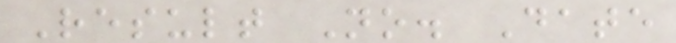Result No. Date
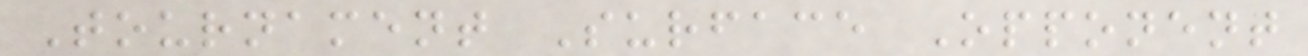Tournament Surface Opponent
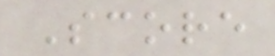Score
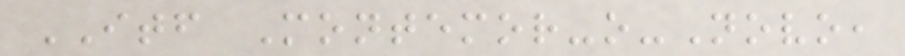ITF Montemor-o-Novo,
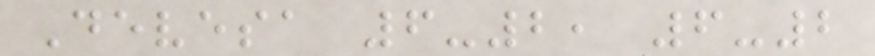Devesa 6-2, 6-2
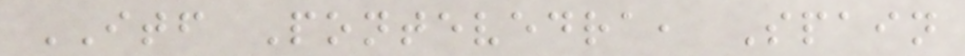ITF Pontevedra, Spain
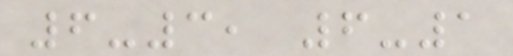6-3, 6-1
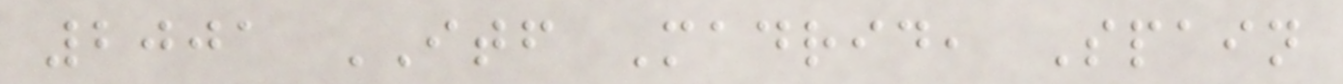2001 ITF Madrid, Spain
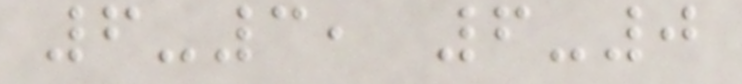6-3, 6-0
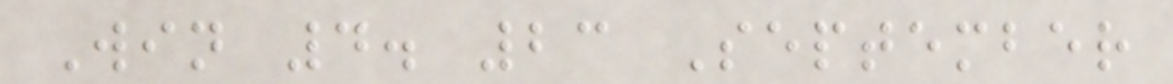Win 4. 23 September
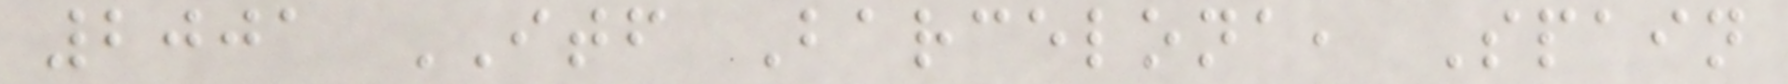2001 ITF Barcelona, Spain
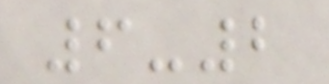6-2
